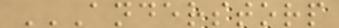ANDERSTORP
